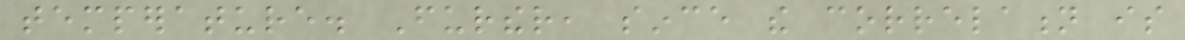temperature. Further, since the correlation is
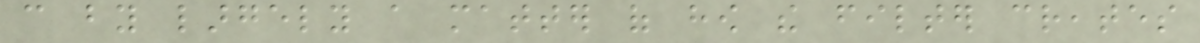can by largely a matter of how the filter creates
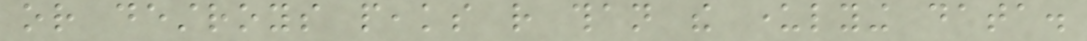or destroys peaks rather than the underlying data.
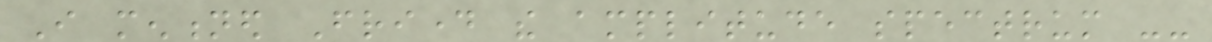I mentioned Friday the amplitude spectrum --
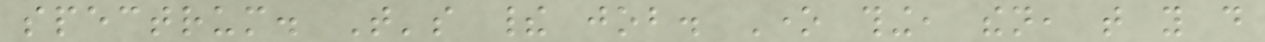spectrum. That's their job. One thing, then, that you do
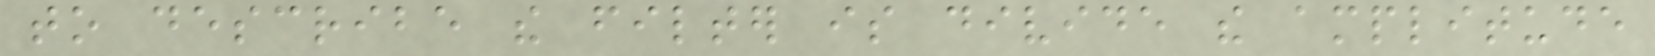to describe the filter is divide the amplitude
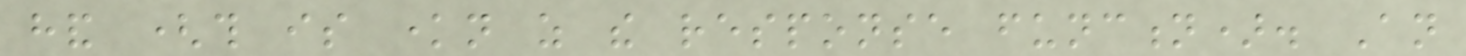hand (this is known as the response function). An
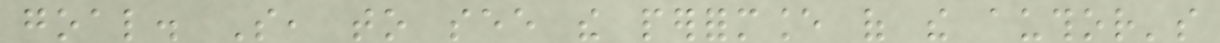goal. So, to see the performance of the author's
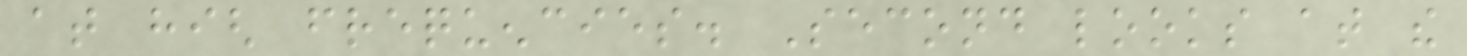at high frequencies. Second looks at the
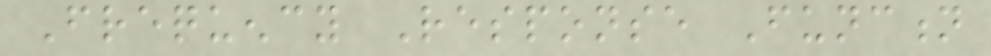Frequency Response Function
